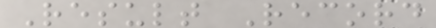Result Record
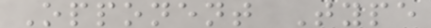Opponent Type
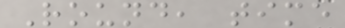Round, time
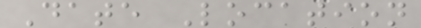Date Location
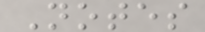Notes
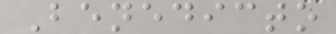Benedicto
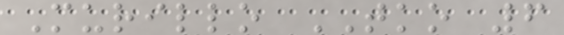Murillo TKO 6
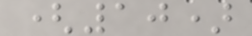(10)
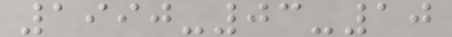1990-03-10
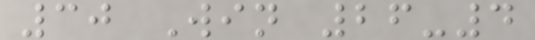30 Win 26-4
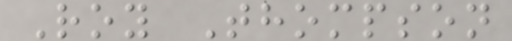Roy Thompson
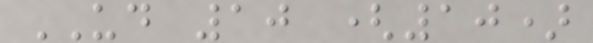UD 10 (10)
